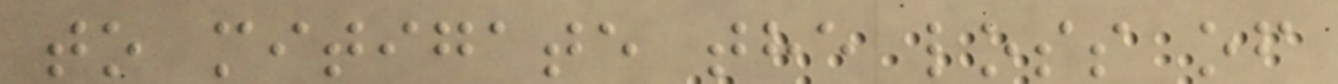to mitigate the loss of
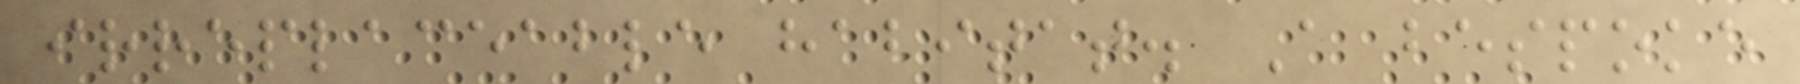irreplaceable habitat. A bespoke
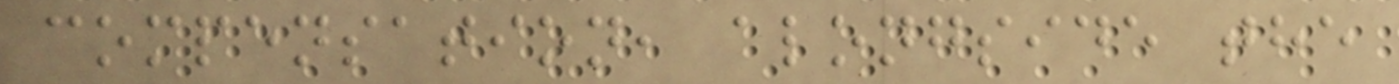compensation, alongside the
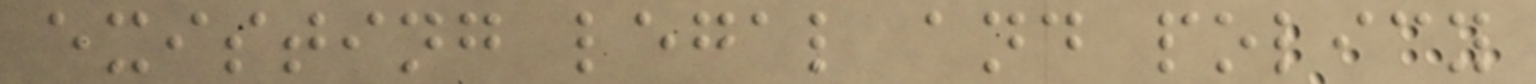existing legal and policy
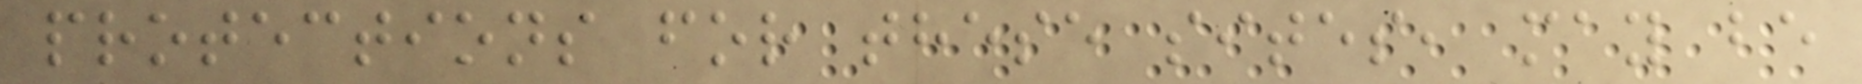protections for these sites, may be
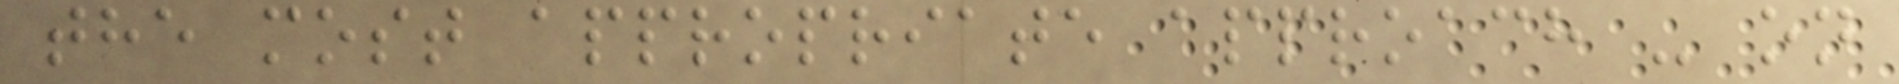the most appropriate approach - on
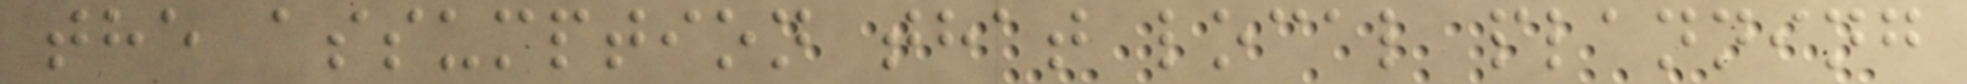the assumption that local planning
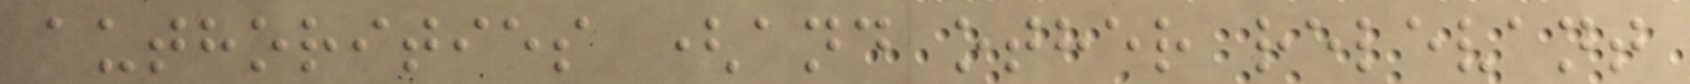authorities (and other relevant
